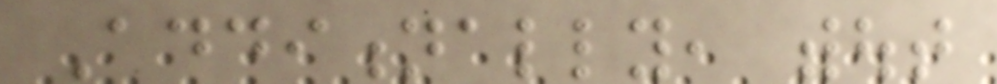Additionally, without
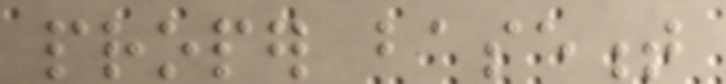proper basement
